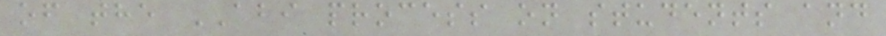of the ABI process on students and
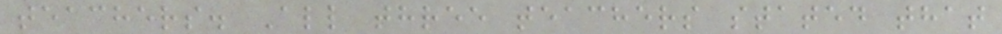teachers. All three teachers stated that
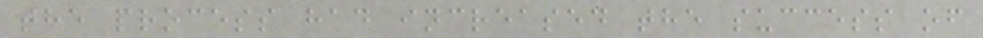the process had increased the success of
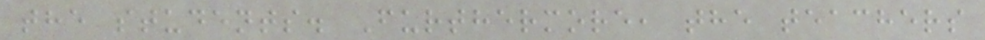the students. Furthermore, the teachers
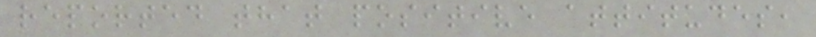reported that positive attitudes,
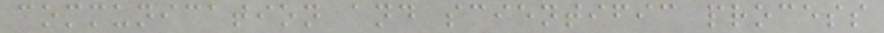communication and scientific process
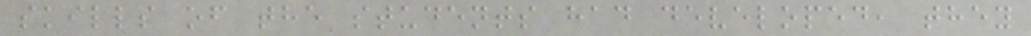skills of the students had developed, they
